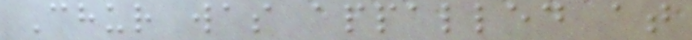Chur was appalled at
